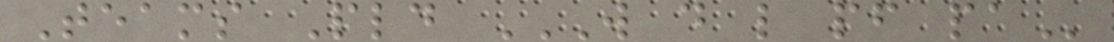Teams Pld W D L PF PA
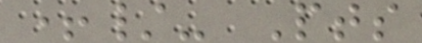+/- Pts
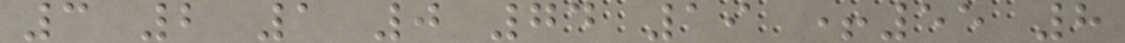3 2 1 0 74 19 +55 8
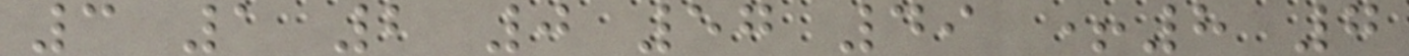3 1 2 0 57 49 +8 7
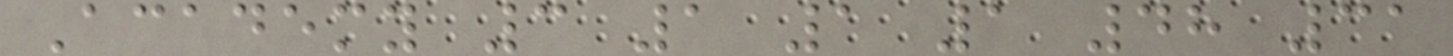Academy 3 1 1 1 48 31
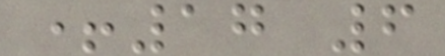+17 6
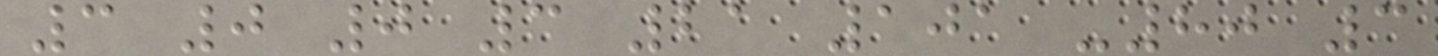3 0 0 3 21 101 -80 3
